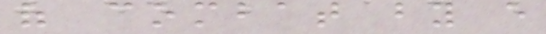of combat by every
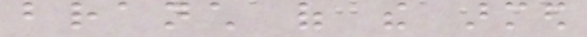branch of the armed
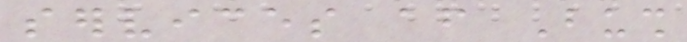services after Bush
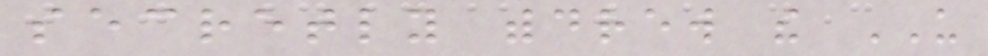secretly withdrew the US
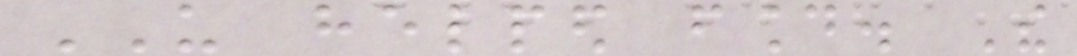US helped found. The
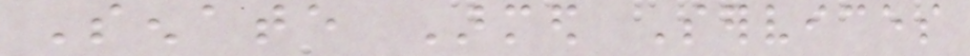Senate Armed Services
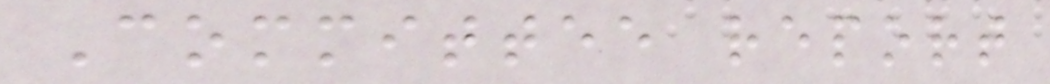Committee report
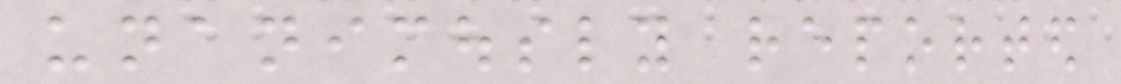unanimously reported
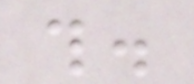this.
